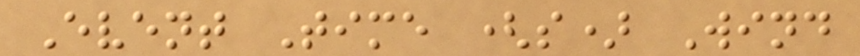Event Time (s) Wind
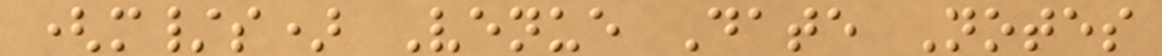(m/s) Venue Date Notes
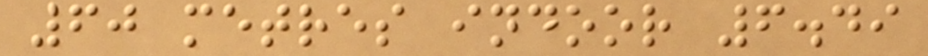60 metres indoor 6.49
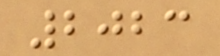2023
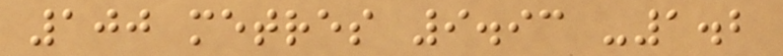100 metres 9.93 -1.2
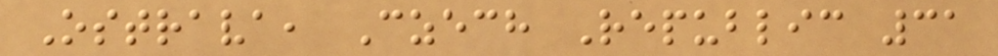Ostrava, Czech Republic 31
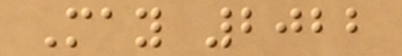May 2022
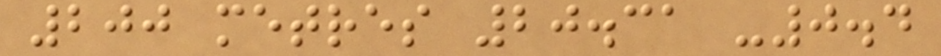200 metres 20.31 -0.4
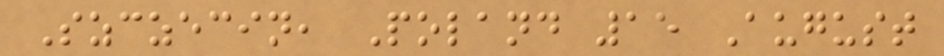Szczecin, Poland 15 August
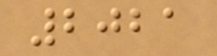2021
